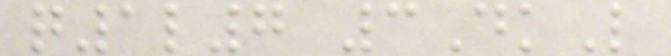q1l7 3DkL
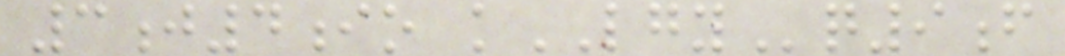3j4io kLGYq9f
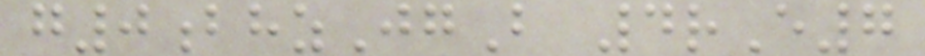g0bhzJgB 4rE7
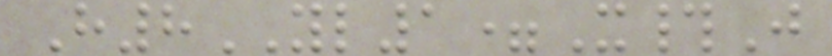H8YL1=X#J
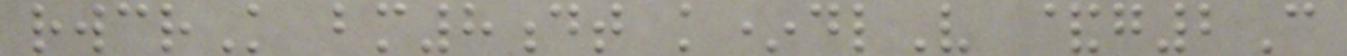rwcrK bm8dt k*dlV &g2C
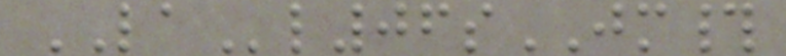LAl06sJM#
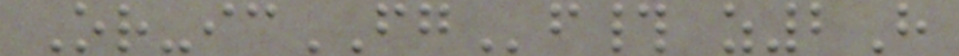Or-icFGf# z2H
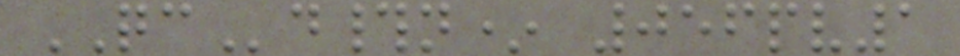QCd#n* 056pv1
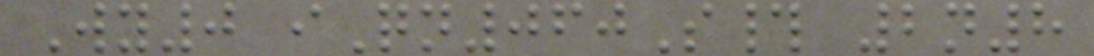Wy0 iQn060S# 2n8
